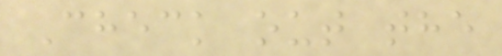Check out the
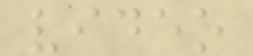video
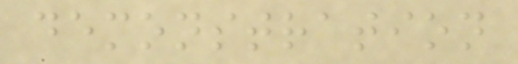demonstration
